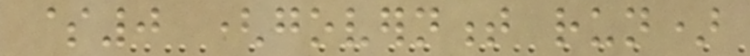$0 (government run)
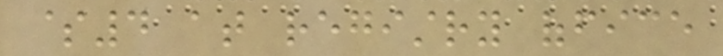$4 at registry office
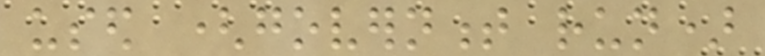used (government run)
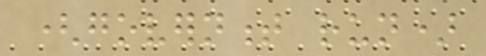(government run)
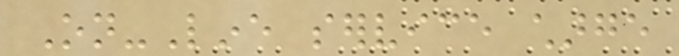On-Line service charge
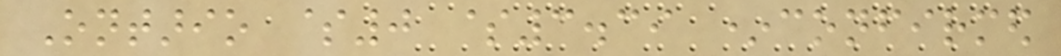Ontario $0 $3.39 *confirmed
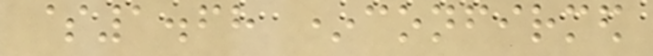$1.68 *confirmed
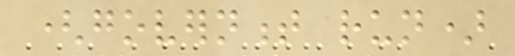(government run)
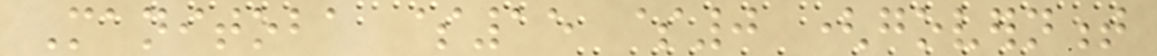Manitoba $15 $0 (government
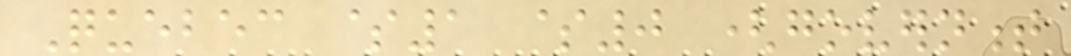Quebec $1 $0 (government
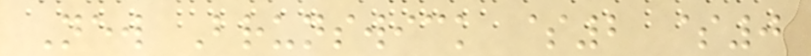New Brunswick $2 $0
